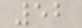52
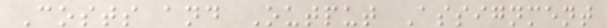Costs and Output Assignment
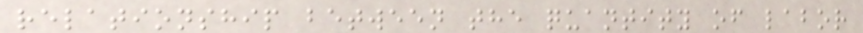relationship between the quantity of labor
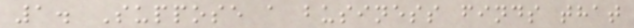1. Suppose a business finds that
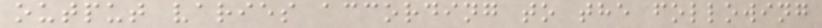output varies according to the following
